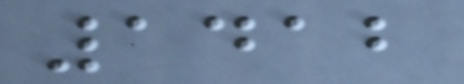1412
